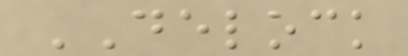DELOCK
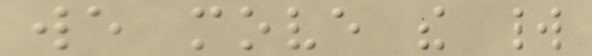we move the world
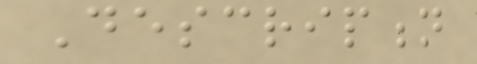Description
